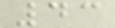43
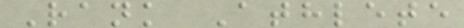Rank Athlete
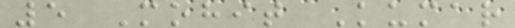5 Mohit Kumar
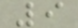9
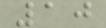10
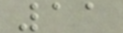11
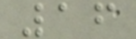16
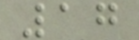17
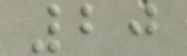20
